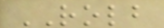ROLB
